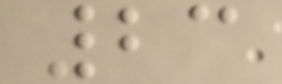23
